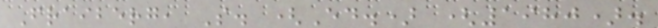Fraiberg, S. (Ed.) (1980).
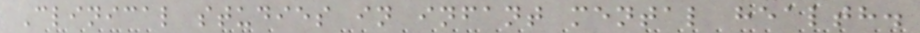Clinical studies in infant mental health.
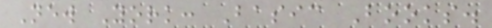New York: Basic Books.
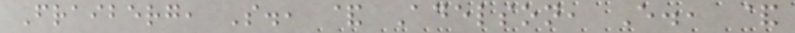Fraiberg, S., & Adelson, E., &
